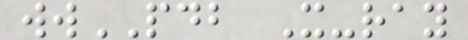wwPDB X-ray
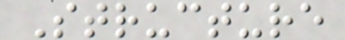Structure
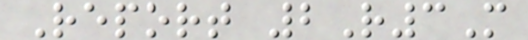Report 2R3M
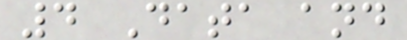4 Data and
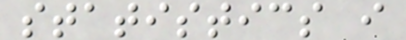statistics i
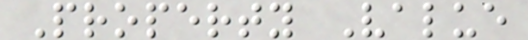Property Value
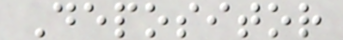Depositor
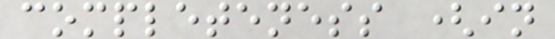completeness (in
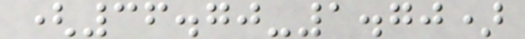(36.70-1.70)
